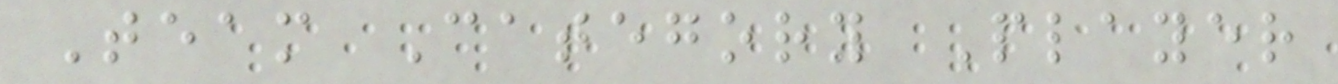Team Category Player
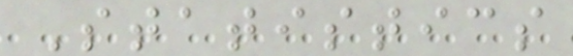Statistics
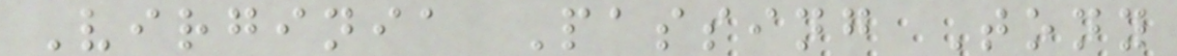Virginia Passing Tony
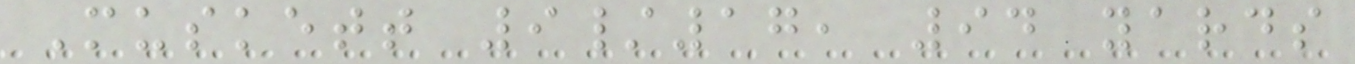Muskett 9/17, 94 yards
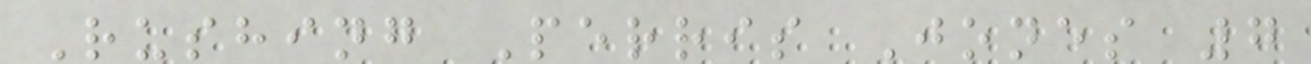Rushing Perris Jones 7
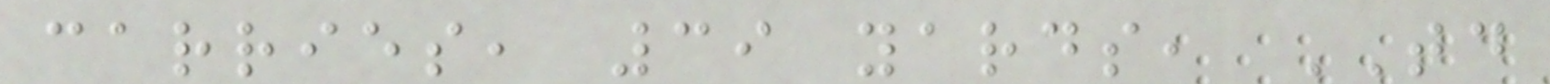carries, 39 yards, TD
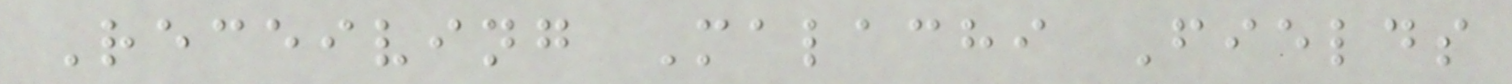Receiving Malachi Fields
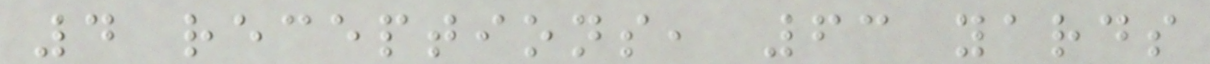4 receptions, 63 yards
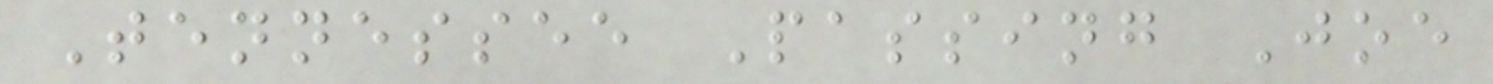Tennessee Passing Joe
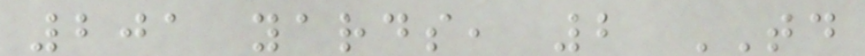201 yards, 2 TD
